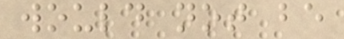would not be
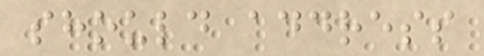should address
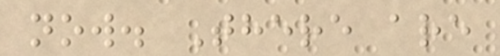now. There are
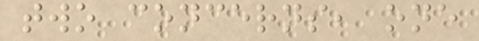two concerns, one
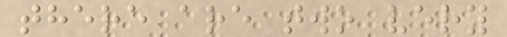there are two very
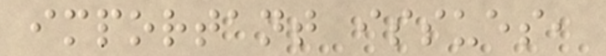important issues,
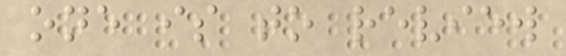one is to review
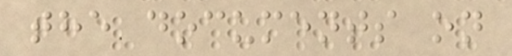the documents on
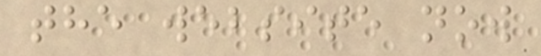the website now
